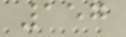157
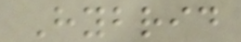Hybrid
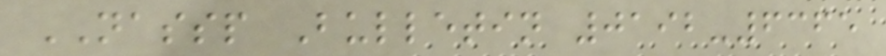NASSP Bulletin 0192-6365
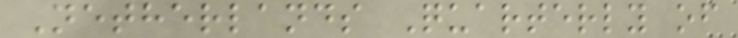Netherlands Quarterly of
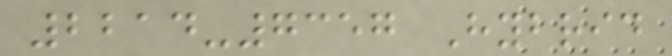2214-7357 Hybrid
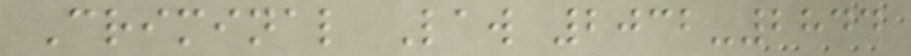Criminal Law 2032-2844
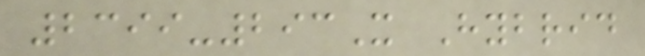2399-293X Hybrid
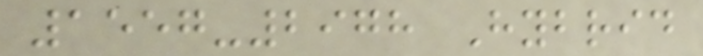1557-2978 Hybrid
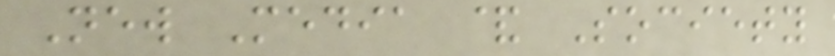New Media & Society
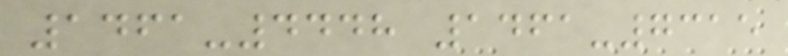1461-4448 1461-7315
